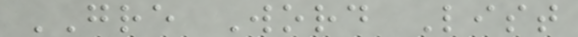GRE Word List
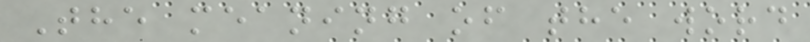The meaning of the word
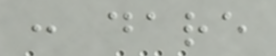: dare
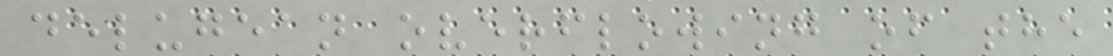delugean overflowing of the
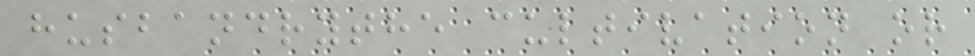husbandrythe cultivation or
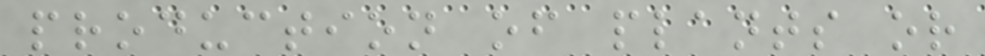production of plants or
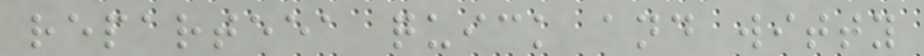reparteea quick and witty
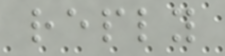reply
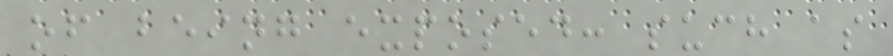of being exposed: such as
